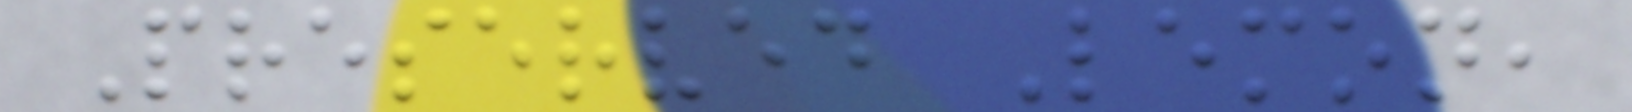Preserved Lemon,
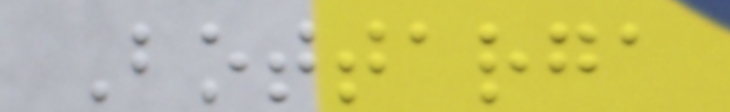Bottarga
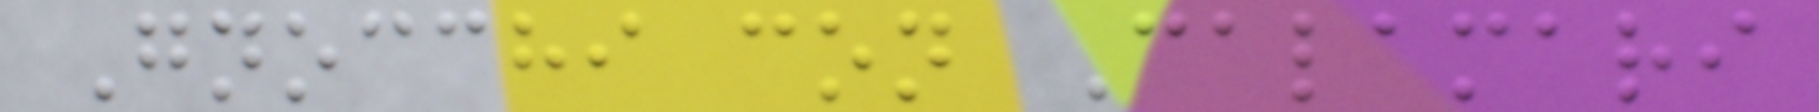Gnocchi con Calamari
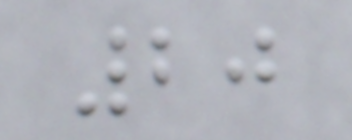20
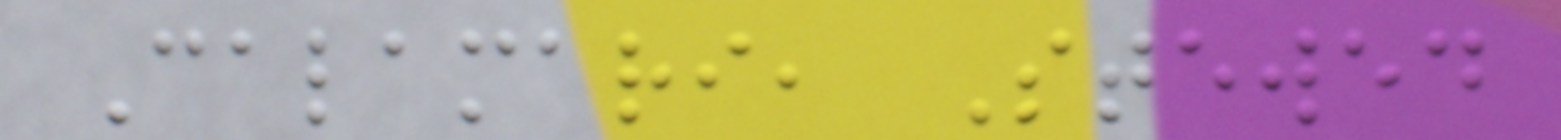Calamari, Stewed
